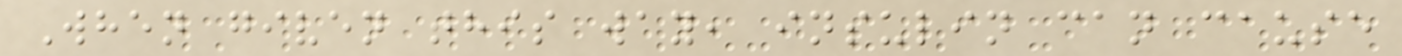When given this way, insulin can cause
